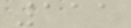111
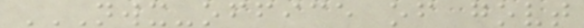NWX-OFFICE OF GOVT
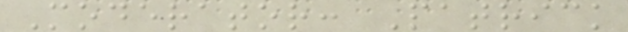Moderator: Patrick
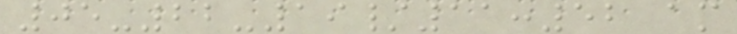05-22-19/11:52 am
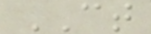CT
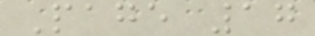Page 17
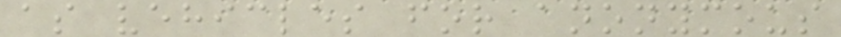as vehicles for anonymous
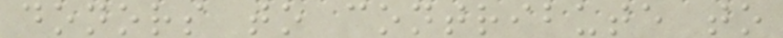donors to contribute to
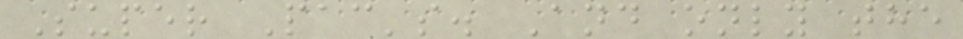Super Pac's. And only the
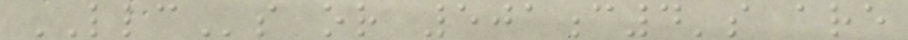LLCs or 501c4's are
